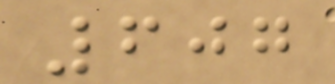607
